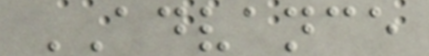ADVANCE
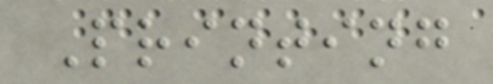Printing
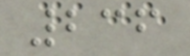236
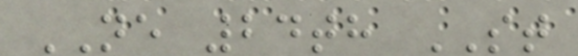NE 24th ST
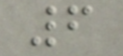6
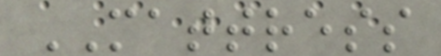MATTRESS
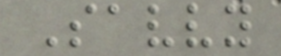Savvy
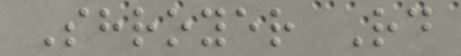Shroyer Rd
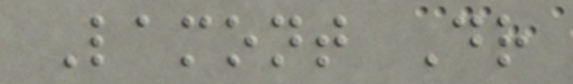Lamont Dr
